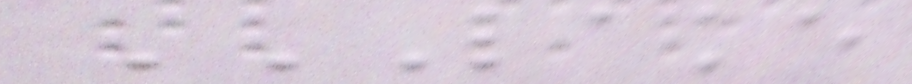LAKE
